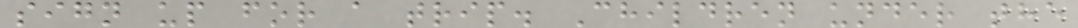sign up for a trip. Children under the
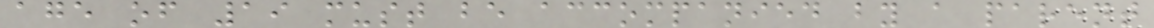age of 19 must be accompanied by a parent
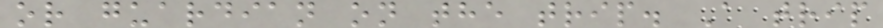or guardian on the trip. A trip
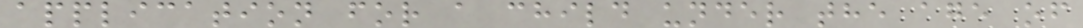application for a child under the age of
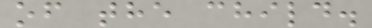of the child.
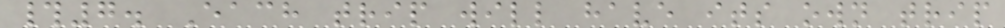#7. Each trip will have its own trip
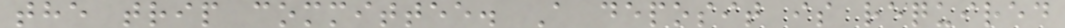the trip committee. A deposit is required
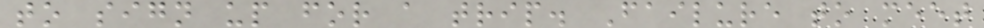to sign up for a trip. Failure to meet
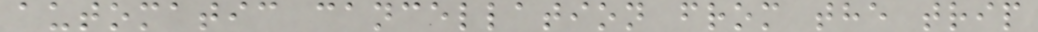automatic cancellation from the trip
